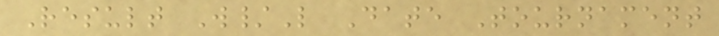Result W/L Date Tournament
